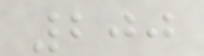200
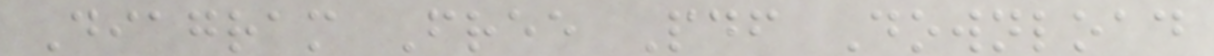Diagram Free Pdf Download
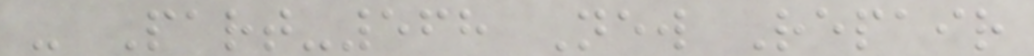- Part-568 New Repair
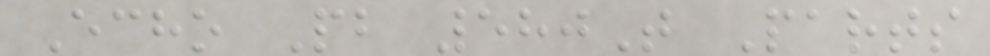Echo Pb 580T Parts
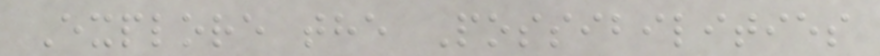Explore the Possibilities
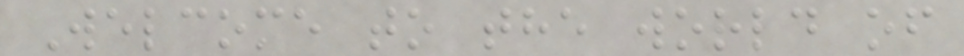Welcome to the world of
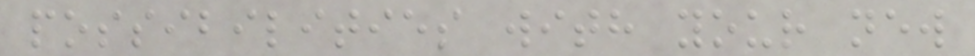possibilities with your new
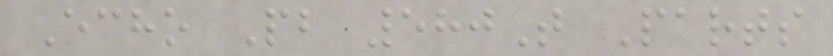Echo Pb 580T Parts
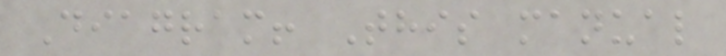Diagram! This manual
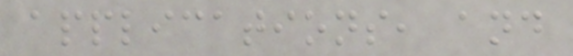applications, and
